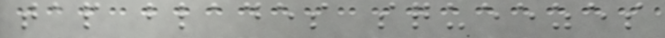tap blades squeezes
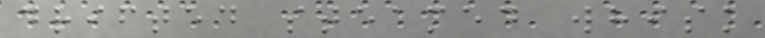drifted steamed whisk
